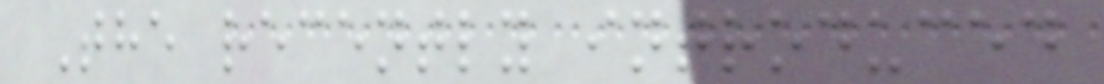The recently introduced
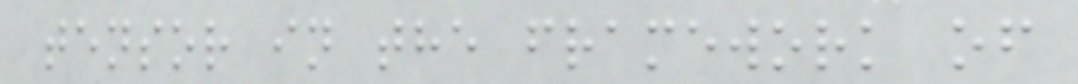tensor in the framework of
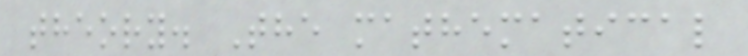theory. The mathematical
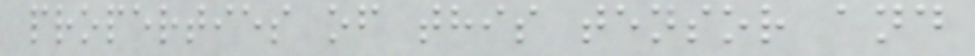properties of this tensor and
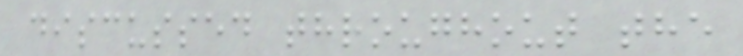discussed throughout the
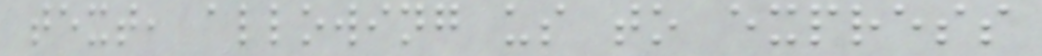text, allowing us to express
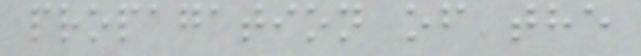propagation of the
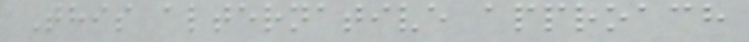This alternative approach
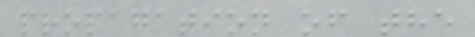propagation of the
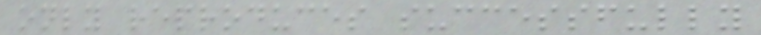only reproduces successfully
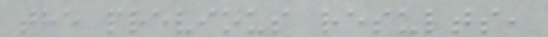the previous results,
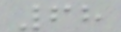68
